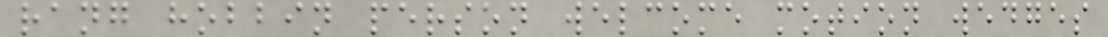rang hobbin person welcome motion wedges
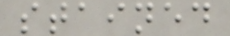stained
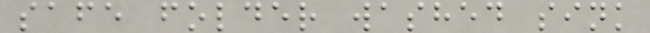safe folder washed sink
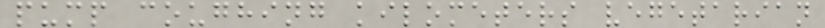pump coughing kilometers vegetarian
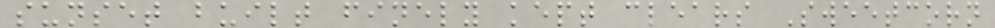sunset built finely kept clears Sweetcorn
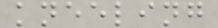kneeling
